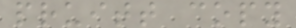pruitt copy
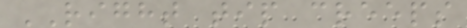RIGHT tip creeps
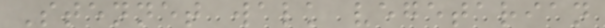Stennet walk vegetarian
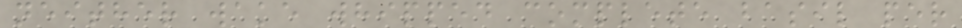neither wake whipped complete basil per
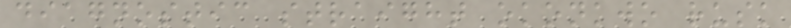diagnostic straight okonkwo rusk
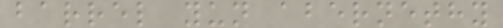barrel yun abernethy
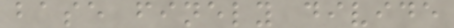base finely divide
